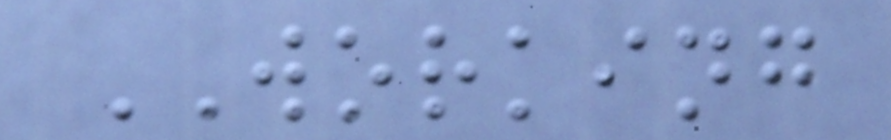WORKING
